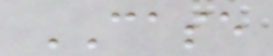CASE
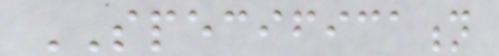SPECIFICATION
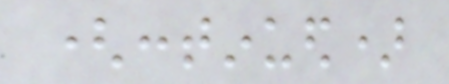(continued)
